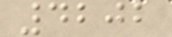4202
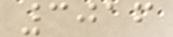3016
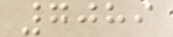7089
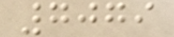7079
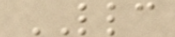LLC
